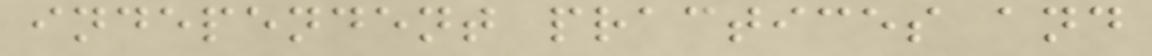independent practices and
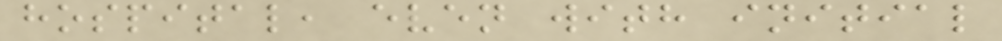hospital, even with initial
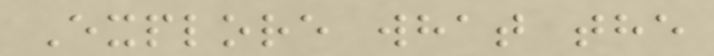Explore what the
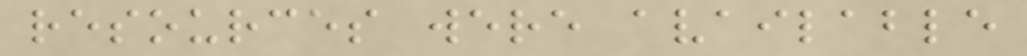resources were available
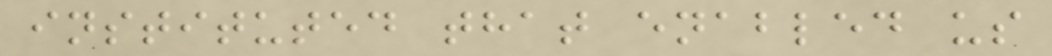instituted that enabled us
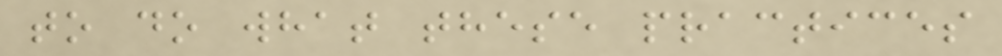to do what these practices
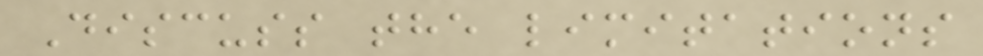Discuss the limitations
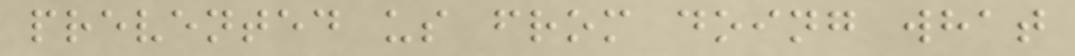prevented us from doing what
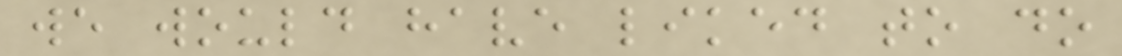we would have liked to do
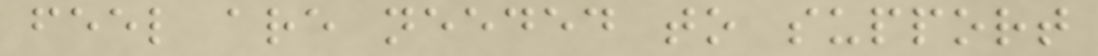feel are needed to support
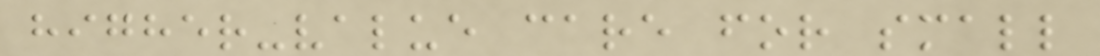higher-value care for small
